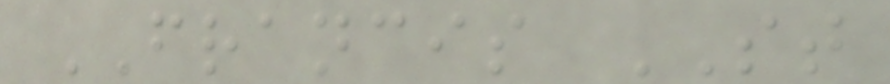FRANCIS ST
